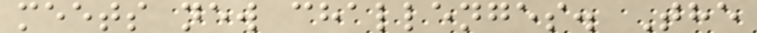meets new challenges. The
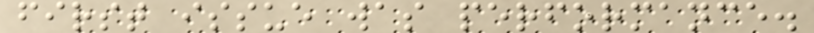first issue was performance.
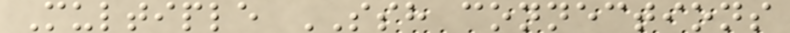Multiple SSH connections
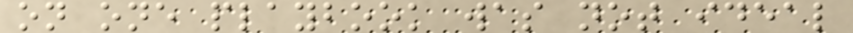on one playbook was not ideal
